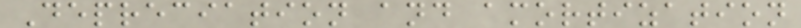Depreciation and amortization
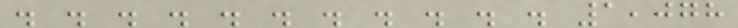. . . . . . . . . . . 1,078
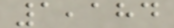1,184
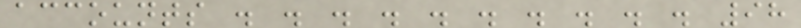accounts . . . . . . . . . . 98
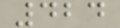424
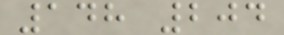148 204
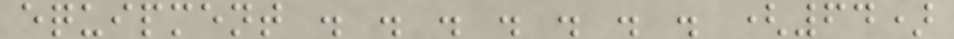equipment . . . . . . . (64)
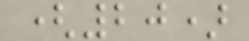(20)
